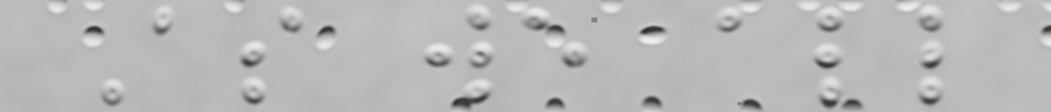As we all
